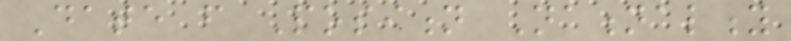Date from Position Nationality
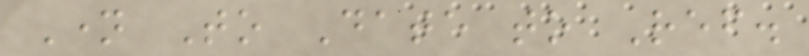Name To Date to Ref.
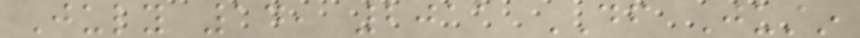July 14, 2011 DF Justin
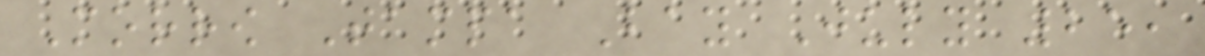Morrow Tampa Bay July 25,
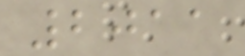2011
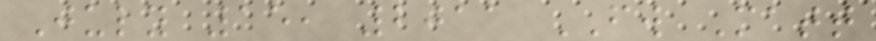July 15, 2011 FW Matt
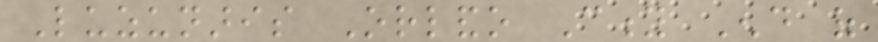Luzunaris Orlando City End of
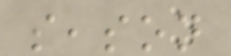season
